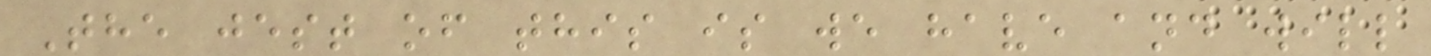The jest of this is we have and will
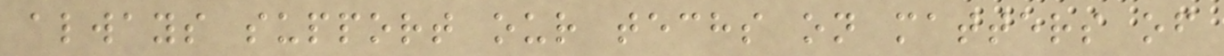always support our techs on matters of
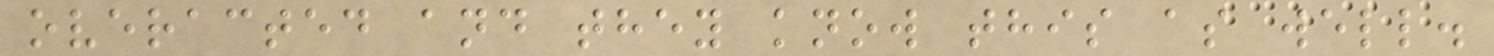overacted and they know this as well.
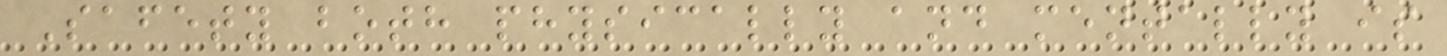Safety both physically and mentally is
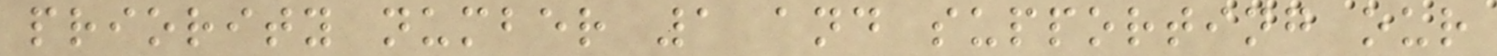priority number 1 and supporting our
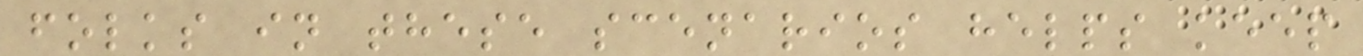folks in these scenarios helps keep
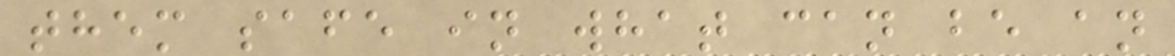them safe in what can be an
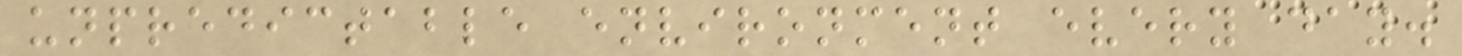unpredictable environment every day.
